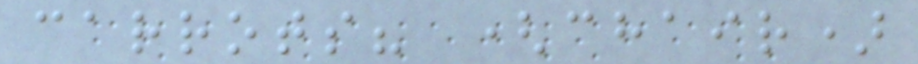carrots? (chair)
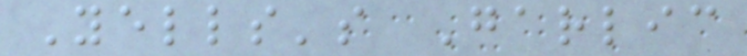Yells's Garlic
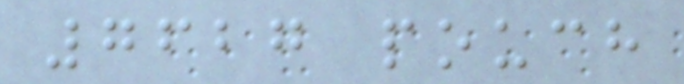7627 pouch
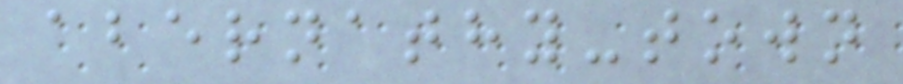abernathy-town
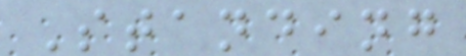Standing
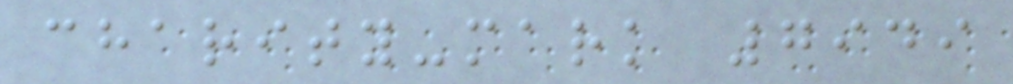charity-mark 7949
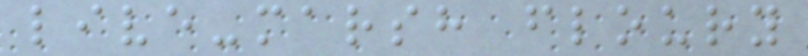live-marsh floury
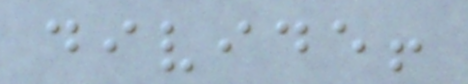divide!
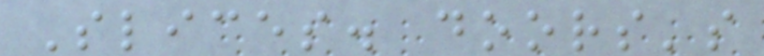Slices. doors's
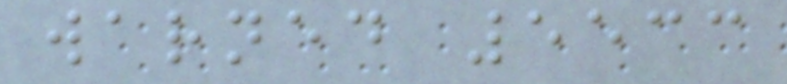warned 5533
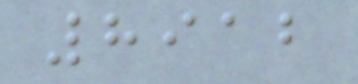8912
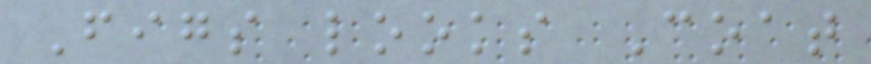Figs looks Coat
